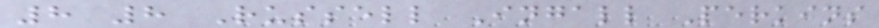8 8 Russell Ingall Perkins
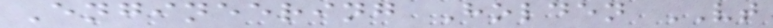Engineering Holden VT
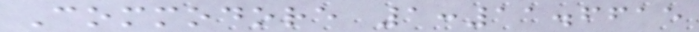Commodore 1:11.6615
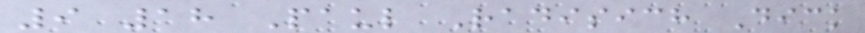9 18 Paul Radisich Dick
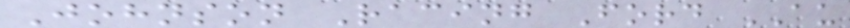Johnson Racing Ford AU
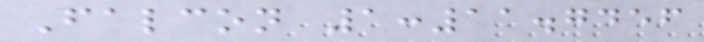Falcon 1:11.7456
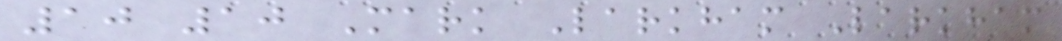10 10 Mark Larkham Larkham
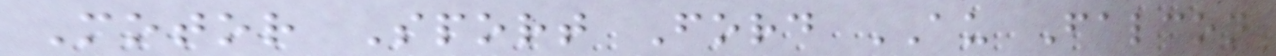Motor Sport Ford AU Falcon
